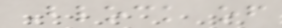Block of
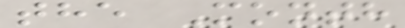the Month
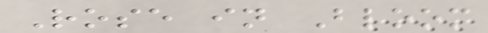Rose in Bloom
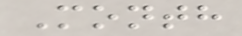Month
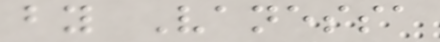by Vanessa
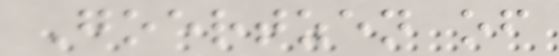Goertzen of
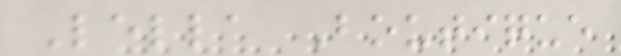Lella Boutique
